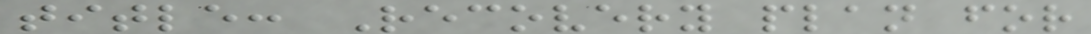title: Recovery plan for
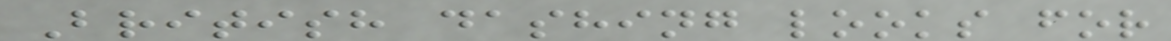British dashing looks for
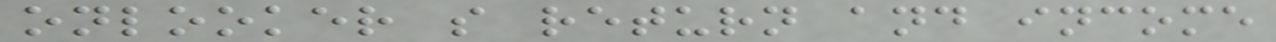onlooker s return and income
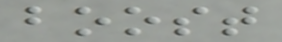boost
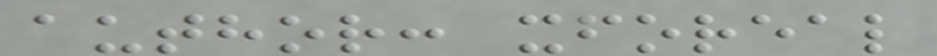author: xforeal
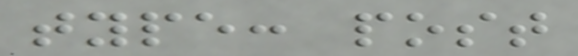type: post
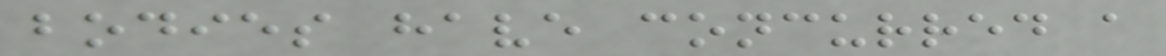bodies have concurred a
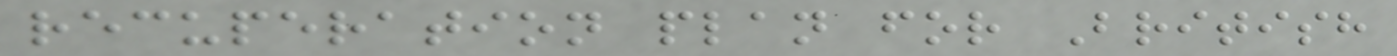recuperation plan for British
